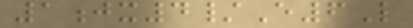1jx4/E6L
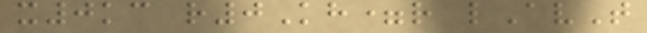x0kc r0Kh=r lAvT
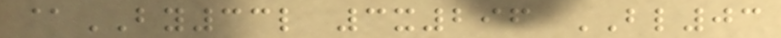@BY33l 3x296 BL03
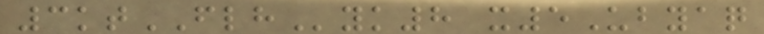3ktFLHyk8 x5Ubyaq
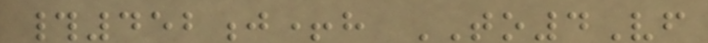#452j+h TO4Vf
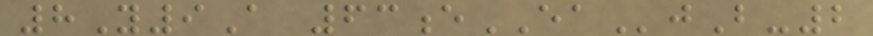8Y9A 63eEAjB-2
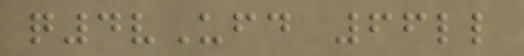q4vUfd 66ll
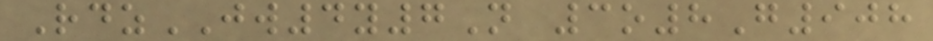RdzJW4y7N 3o8G908
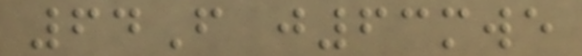64F j63mwe
